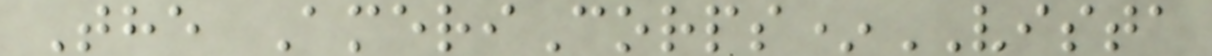The AmeriCorps*VISTA
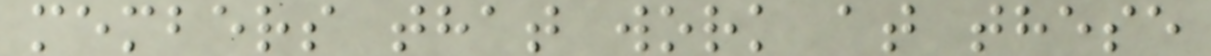members that work at these
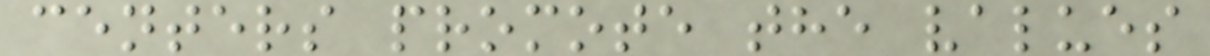centers promote the values
